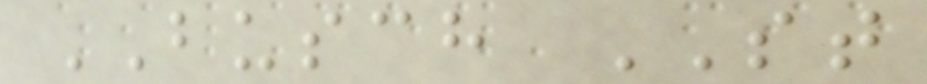BUSCH ST
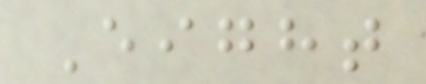Eight
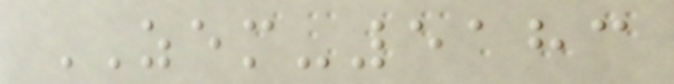ZEM-5183
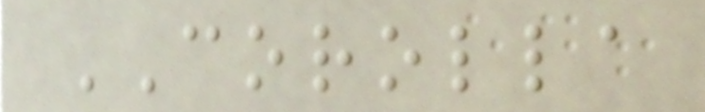COROLLA
